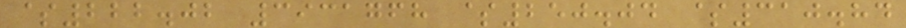$222.02 3931768 $250.04 $310.84
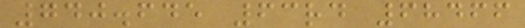740.645 63rd 68466
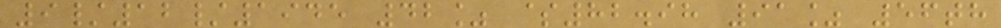9/12/1945 42% $82.98 91% 56th
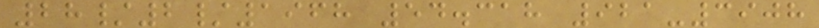28/2/1968 54.318 921-3908
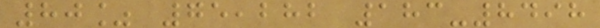80% 75,282 183-8498
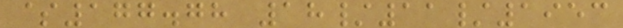$177.78 18/11/1953
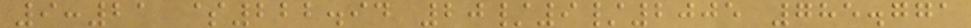9:21 $222.94 20/9/2005 785.771
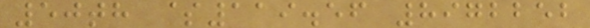50th $119.56 8972252
